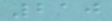210
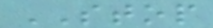STOP
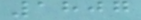1807
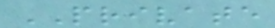PRIVATE
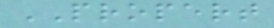PROPERT
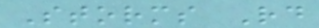Storms Rd
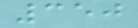350
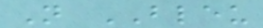N BLEU
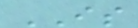IS
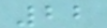22
